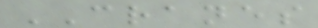CRANES
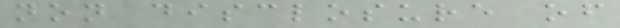non disclosure of
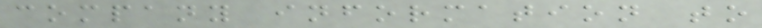company information to
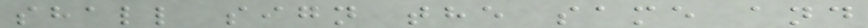shall sign the same and
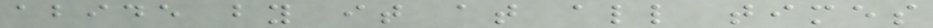abide by it at all times
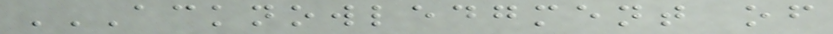ACKNOWLEDGMENT OF
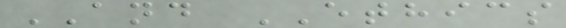AND ETHICS
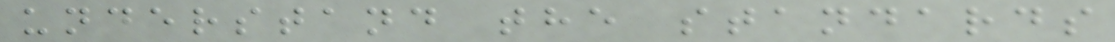understand the standards
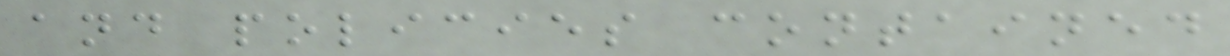and policies contained
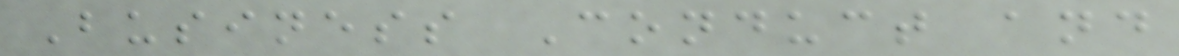Business Conduct and
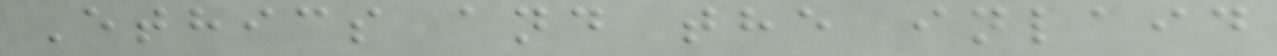Ethics and the inlaid
